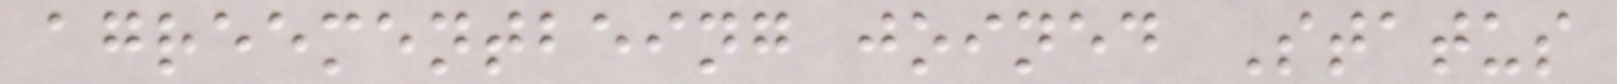agreementbeing joined Status
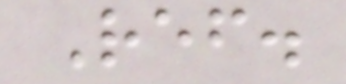Ref.
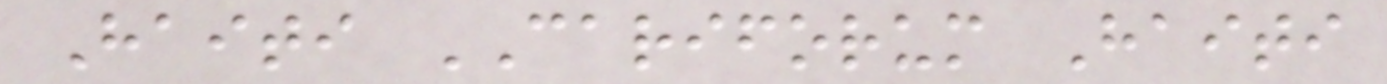Haiti CARIFORUM Haiti
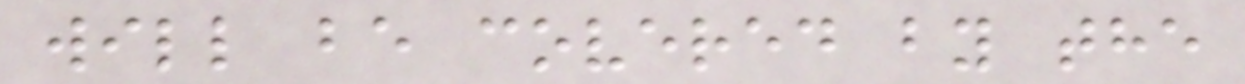will be covered by the
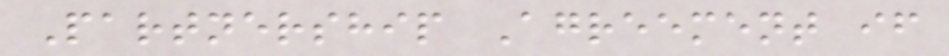Partnership Agreement if
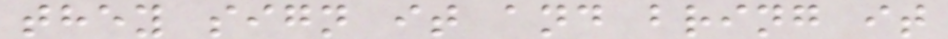they sign it and bring it
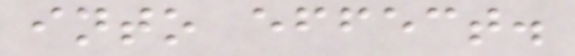into effect.
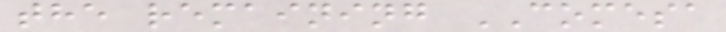the remaining COMESA
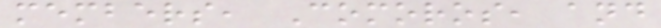members, Comoros, and
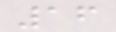16
